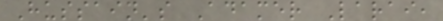Hussain's Adamer Larai,
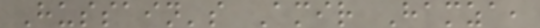Hussain's Amir Hamza,
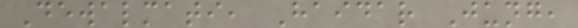Dewalmati, Haidar Jung,
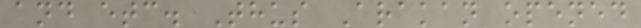and etc. Thus Arakan opened
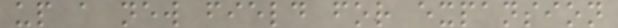up a new field for expansion
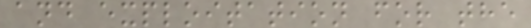and exploitation for the
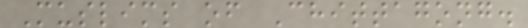Muslims of Chittagong.
